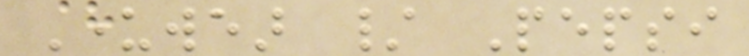Underwear / Pepsi
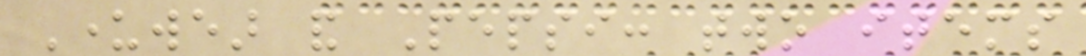Underwear and Pepsi: two items
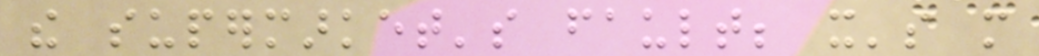the supermarket's fault; it's more
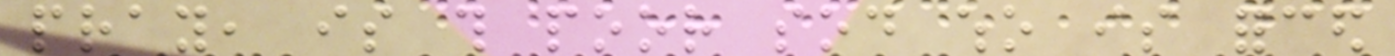pray, is this poor sod who is forced
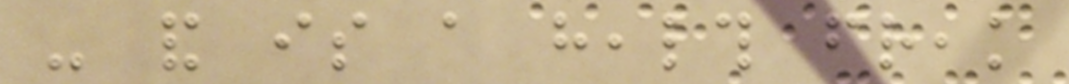- and is a health freak
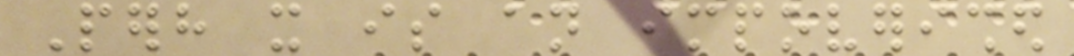Perhaps it is an impoverished
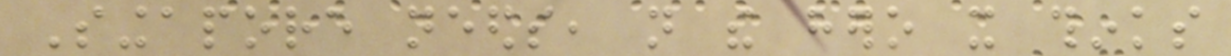Singapore needs, not the hero it thinks
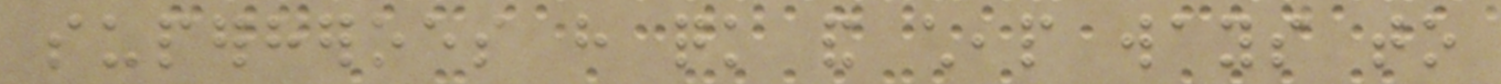superheroes have quick and cheap ways to
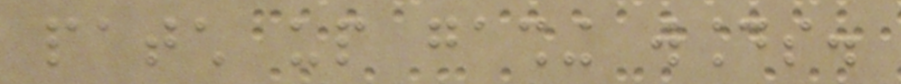patch up gashing wounds.
